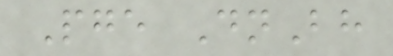Pge DnBh
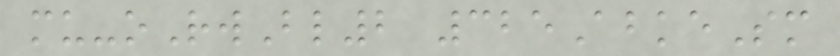mu-oRwBl2 325AbkeSm
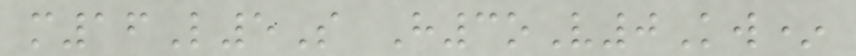m16L5S H3oV0Kw*
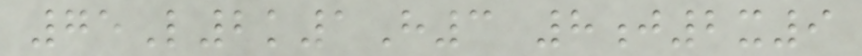75L2k1H3 8j2x9
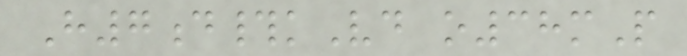H7d#kVd o38mP
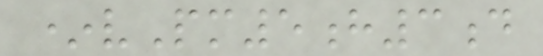*vPm5h3d
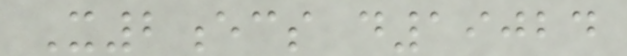X2ecs d19024
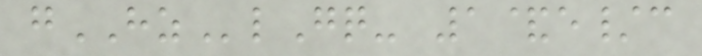gHZlGq- 1&e/c
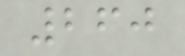260
